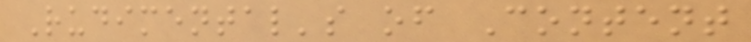Rudimental's of Content
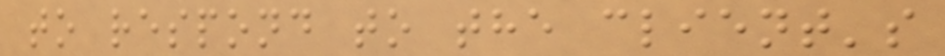to respond to the client's
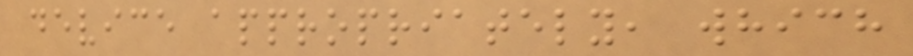device appropriately, which
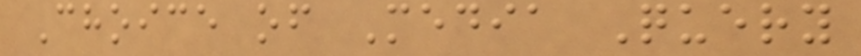Choice of Media Query
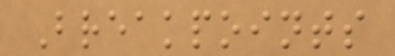Breakpoints
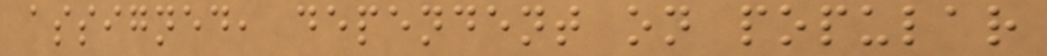assigned, dependent on popular
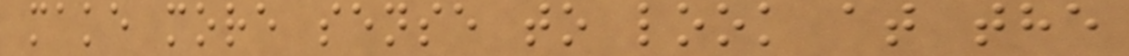make more sense to look at the
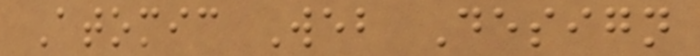Atomic Web Design
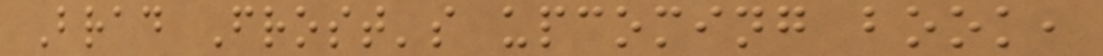Brad Frost's upcoming book,
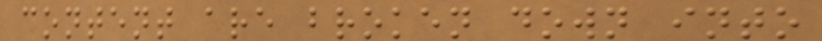content are broken down into
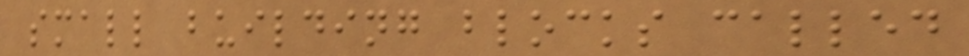small building blocks called
